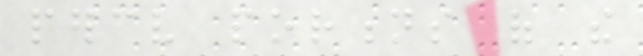perceive portions of the
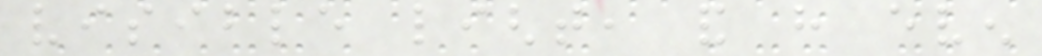visible light, and have even
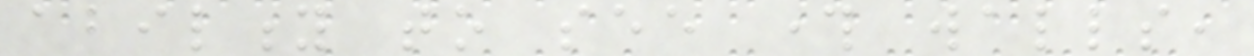ability to see through walls,
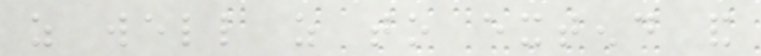as well as to extend and
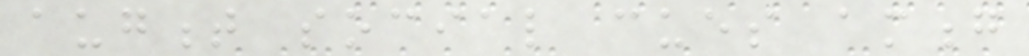augment social cues among
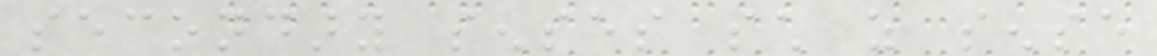secondary senses such as sense
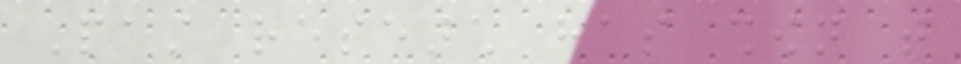Past research has shown that
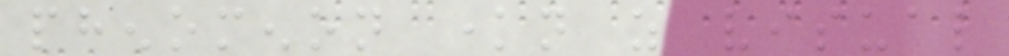phenomenon known as visual
